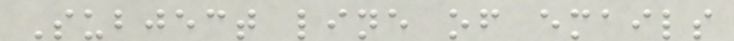Subject line of emails
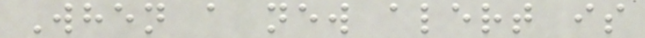When a new alert is
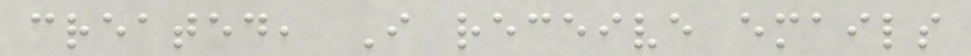created, I receive emails
